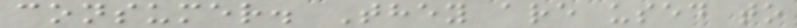consumer. They are used to
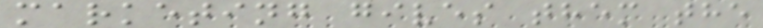marketing gives them the
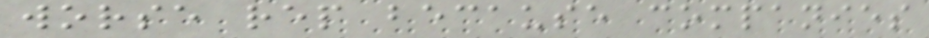worse rep because companies
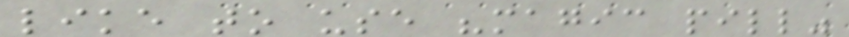like to use "magic pill"
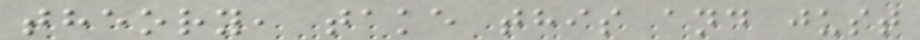theory, take this and just
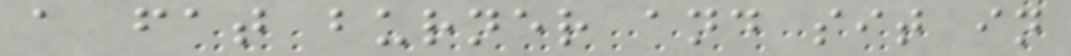a fat burner and sit in
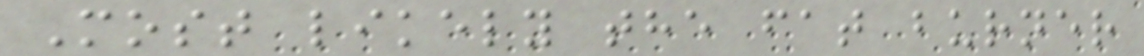Most likely the fat burner
